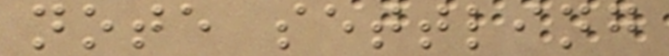note settling
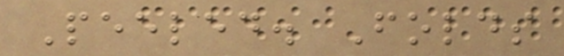Peeled. Folds
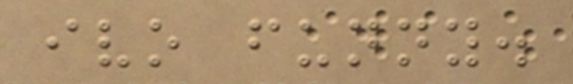ivo funny.
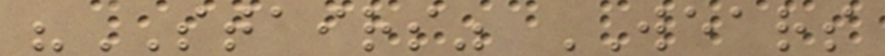"STAIRS" WEARS
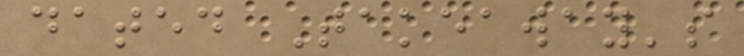dated Takeaway's
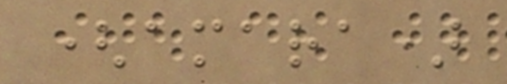(amara)
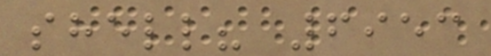shell? 6953
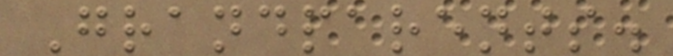Grandparents.
